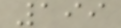199
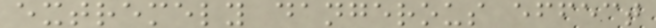extremely dangerous effect
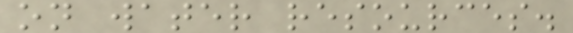on water resources.
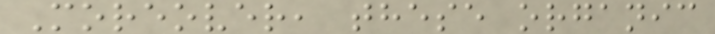Moreover, these organic
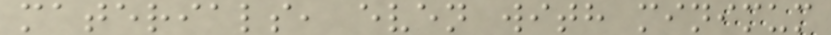materials, even with minimum
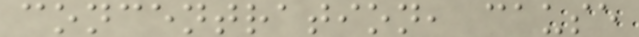concentration, cause
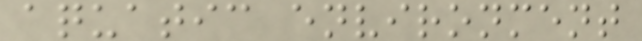aquatic environment
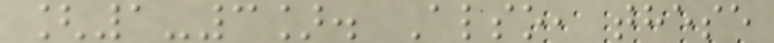[1-3]. Also, these
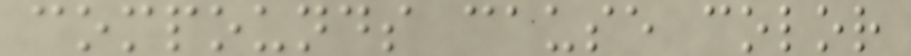compounds cause color
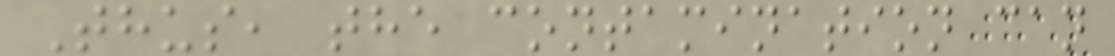Thus, the contamination can
